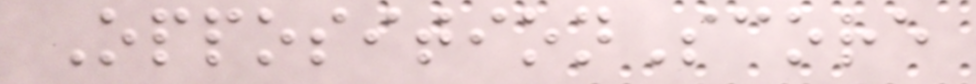OppositionScore
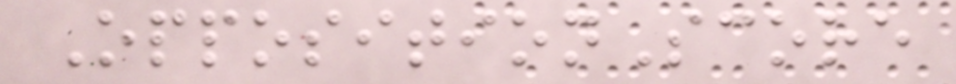OppositionScore
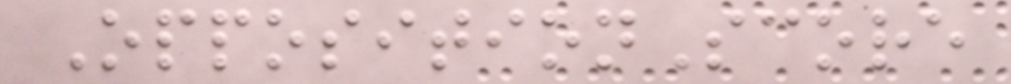OppositionScore
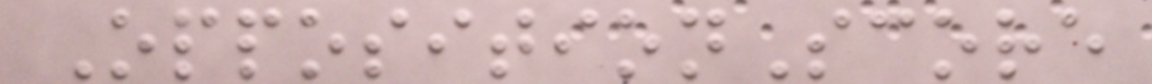OppositionScore
